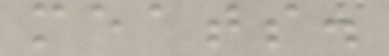meats.
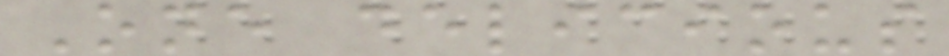One delicious
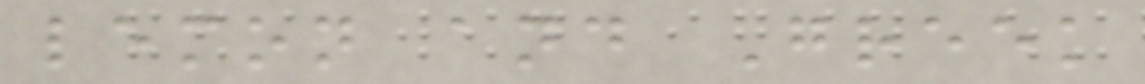lemon and Greek
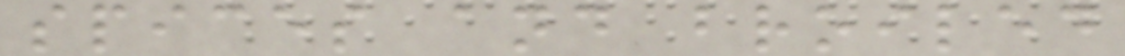spices and broiled
